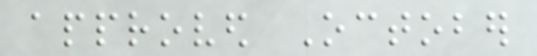approved October
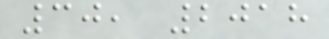30, 2018
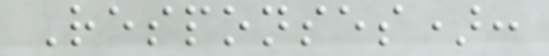Responses):
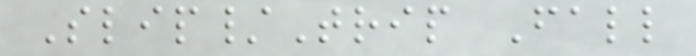Slip/Trip Fall
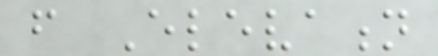from Elevation
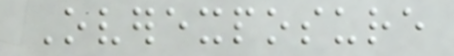Overexposure
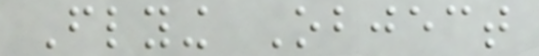Flying Object
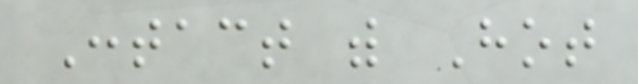Contact with Hot
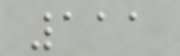111
